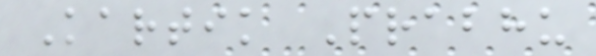Kartik Prabhu
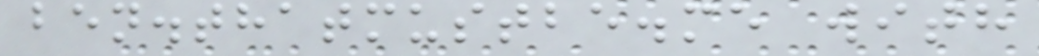ben.thatmustbe.me with
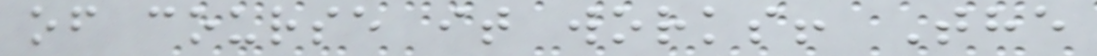of course it works! The
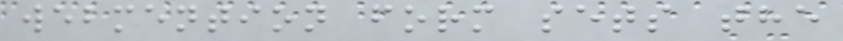webmention form sets the
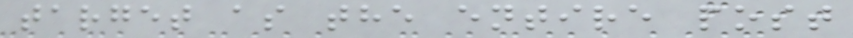target as the entire post
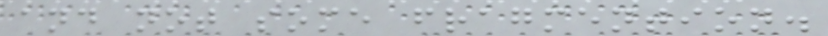and not some fragmention.
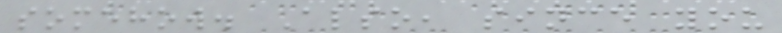somehow. Also, since you
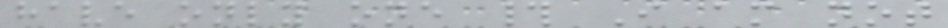have only one # I am not
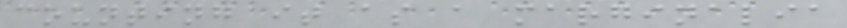counting it as a marginalia
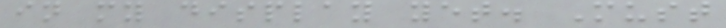in my display yet. Must
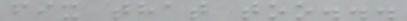fix that too...
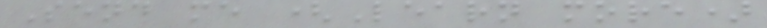Send me (Learn more)
